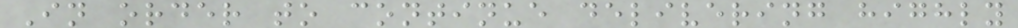In order to continue delivering highly
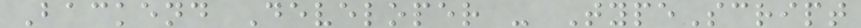Backend Developer - TypeScript
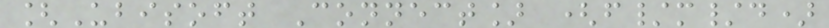[Ubisoft Connect] (f/m/d)
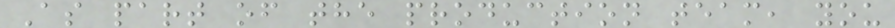As part of the production team, you
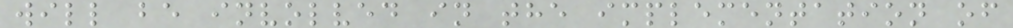will be involved in the implementation of
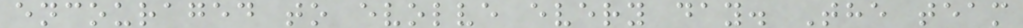encouraged to evolve every day. The team
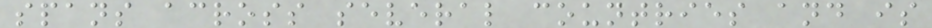spans across several countries and is
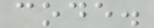code.
